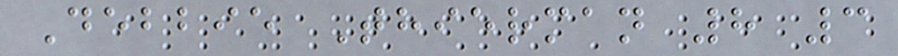Debbie Thierman 8 3
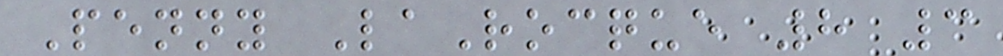Penny LaRocque 8 3
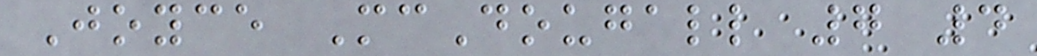Joyce McDougall 7 4
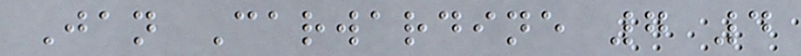Jan Carwardine 7 4
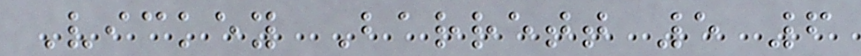Vickey Barrett 5 6
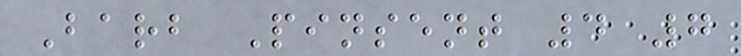Barb Pinsent 4 7
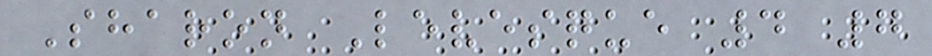Sharon Levesque 4 7
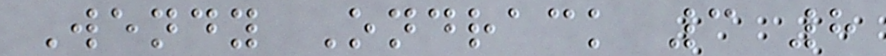Wendy Ondrack 3 8
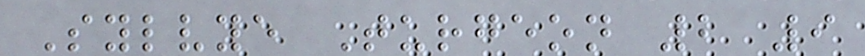Sylvye Turgeon 2 9
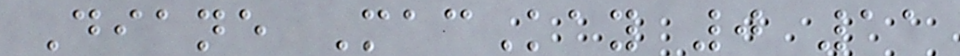Diane MacKay 0 11
